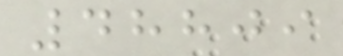48809
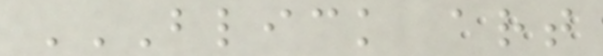BLICK ART
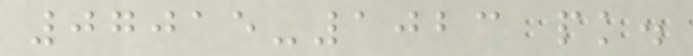07015-1023 pk.
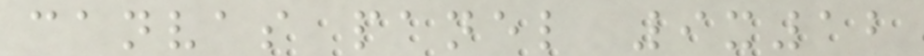canvas panel 9x12
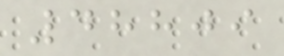48809
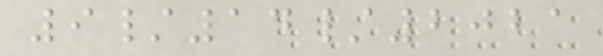9/14/2021
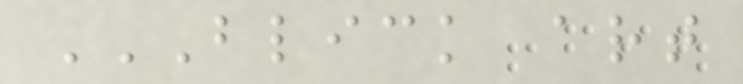BLICK ART
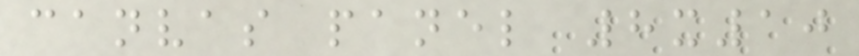canvas panel 8x10
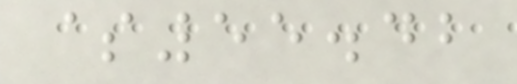$55.42
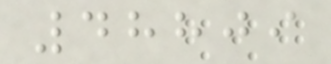48809
